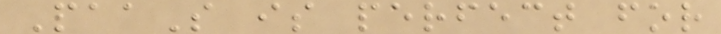PaaS is perfect for
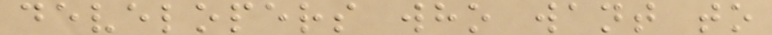developers who want to
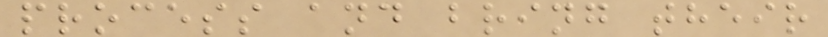process and bring their
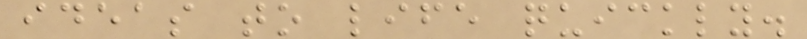ideas to life quickly.
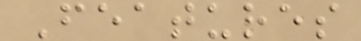Features
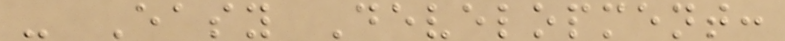- Easy Development:
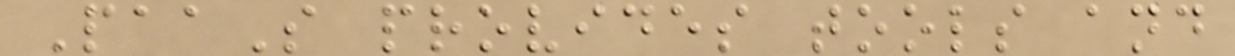PaaS provides tools and
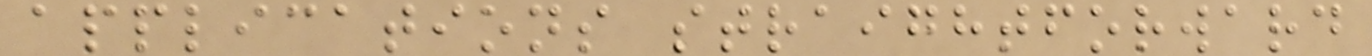applications straightforward
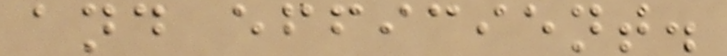and efficient.
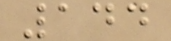144
